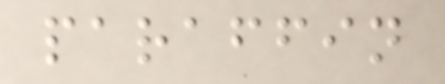paraffin
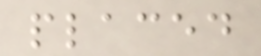placed
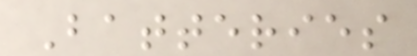Batteries
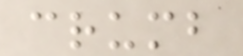crumb
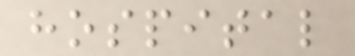hospital
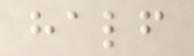half
